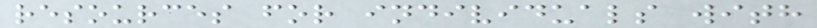resources for individuals with
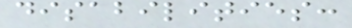disabilities:
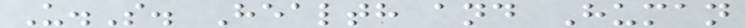U.S. Health and Human
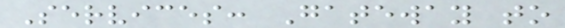Services: Gateway to
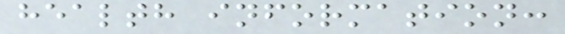health information:
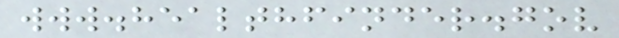www.healthfinder.gov
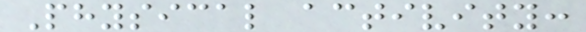Physical activity:
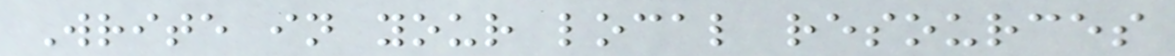Write in your local resources
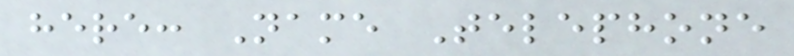here: Name Telephone
